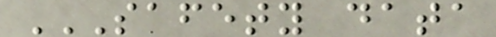SAFETY DATA
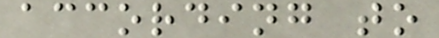according to
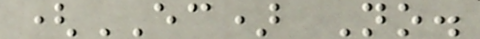(EC) No.
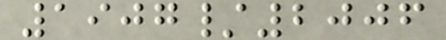1907/2006
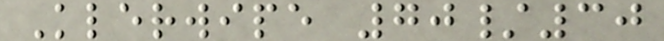Klerwipe 70/30
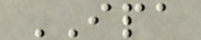IPA
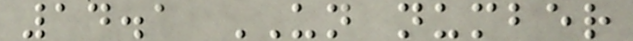14.1 UN number
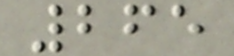265
